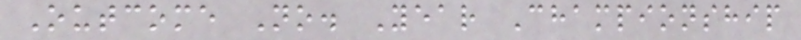Outcome No. Year Championship
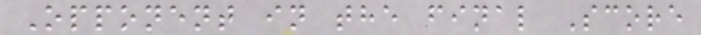Opponent in the final Score
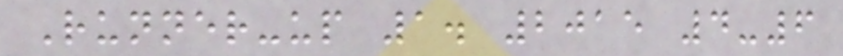Runner-up 1. 2015 4-6
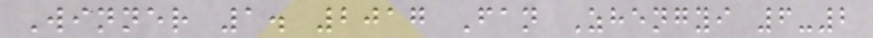Winner 1. 2017 Fan Zhengyi 6-2
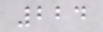224
